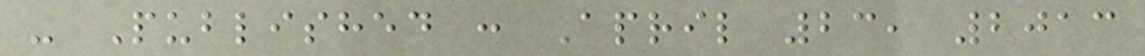- Published : April 23, 2013
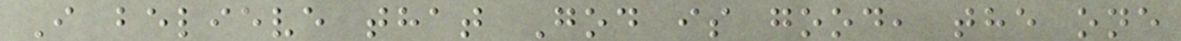I believe that God is good, the one
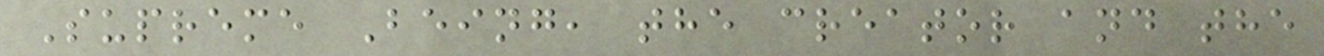Supreme Being, the creator and the
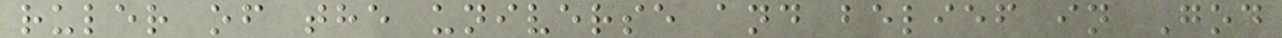ruler of the universe and belief in God
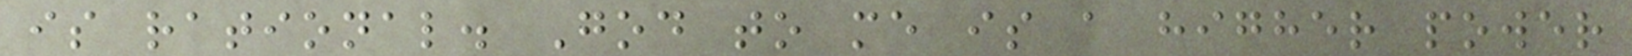is rational. God to me is a higher power
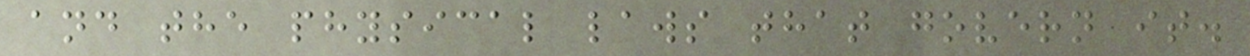and the physical laws that govern it.
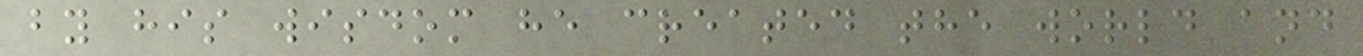by his wisdom he created the world and
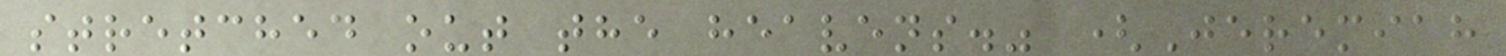stretched out the heavens." (Jeremiah
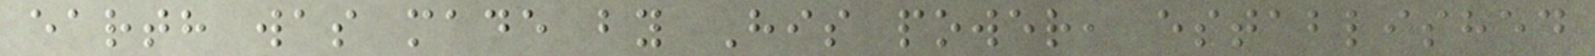earth was made by His power, established
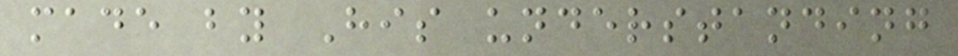made by His understanding
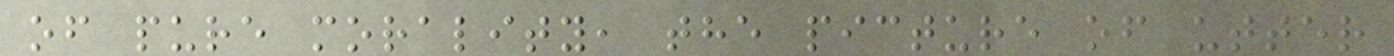of pure morality, the picture of utter
